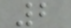2
